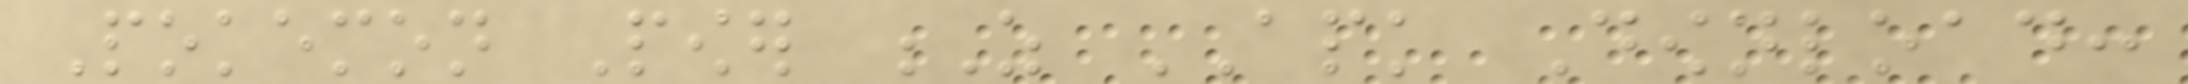Pokemon Power Z APK Download:
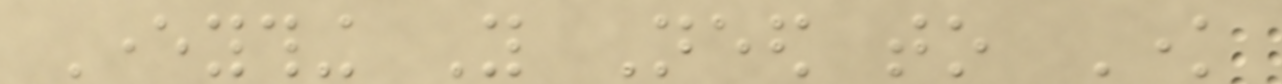Everything You Need to Know
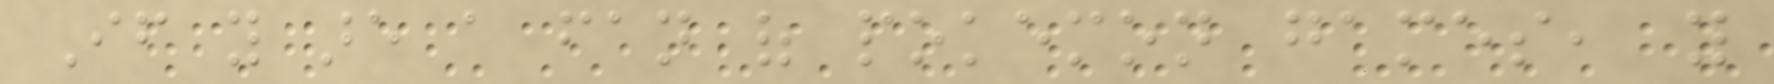If you are a fan of pokemon games, you
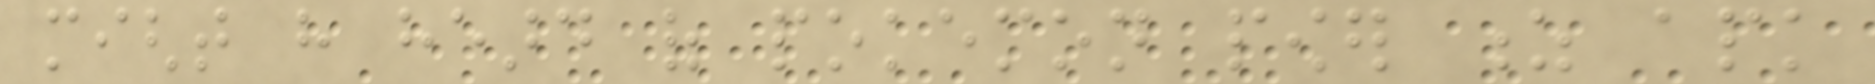might have heard of pokemon power z apk
